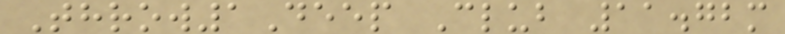Throw1Deep Club 11.72m
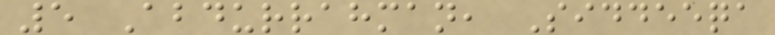5 Abdurrahman, Siddeeqa
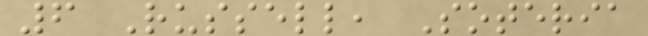6 Russell, Soteria
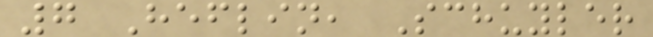7 Heflin, Schuyler
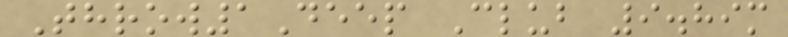Throw1Deep Club 9.89m
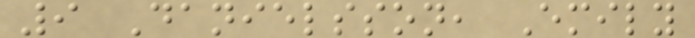9 Danielsson, Emily
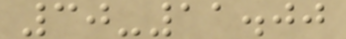30-11.00
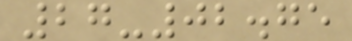27-02.75
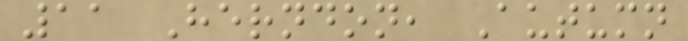11 Herndon, Autumn
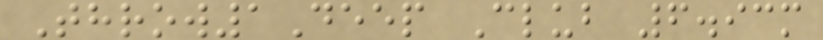Throw1Deep Club 6.93m
